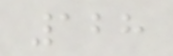128
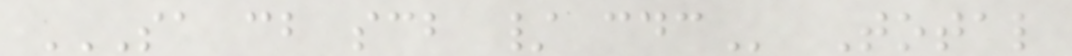SA CB SCB / CDC Total
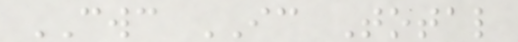CWC IC Total
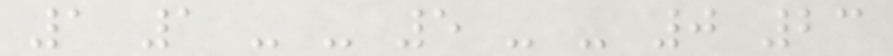1 1 - - 5 - - 0 23
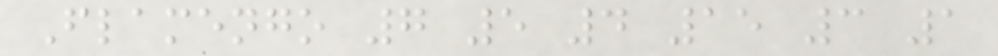Flamengo 7 5 4 15 3 1
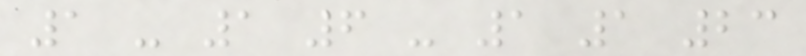1 - 1 6 - 1 1 23
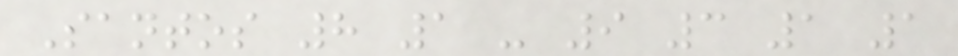Santos 8 1 - 9 3 1 1
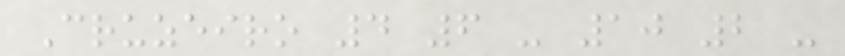Cruzeiro 4 6 - 10 2 -
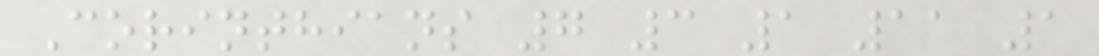Corinthians 7 3 1 11 1
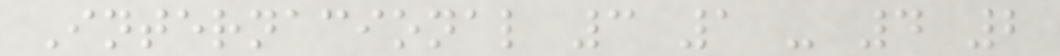Internacional 3 1 - 4 2
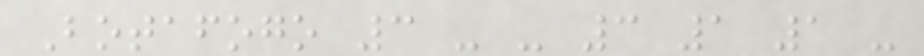Botafogo 3 - - 3 1 1 -
